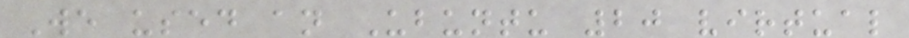We used an Ubuntu 20 virtual
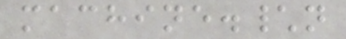machine.\n
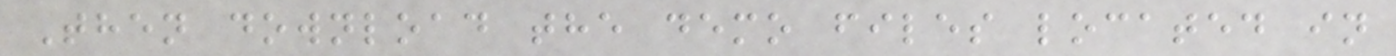Then download the demo files located in
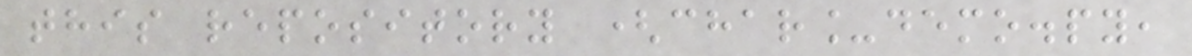this repository (char_demo.py,
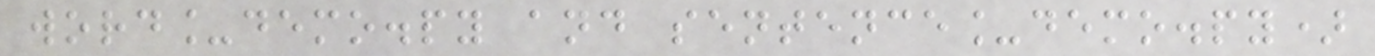word_demo.py and sentence_demo.py)
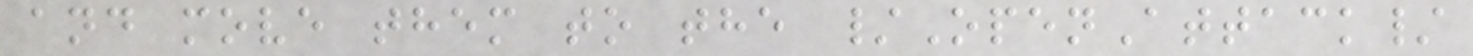and move them to the /OpenAttack/
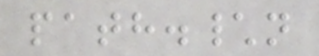path.\n
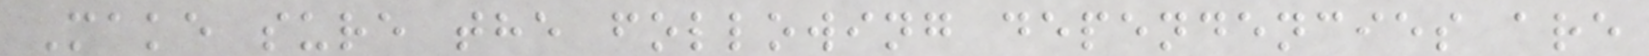Make sure the following dependencies are
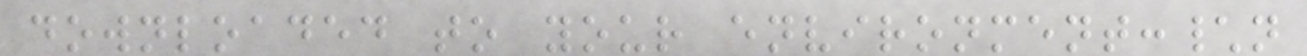downloaded to your environment:\n
